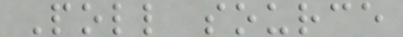Poll source
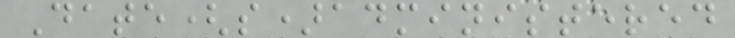Date(s)administered
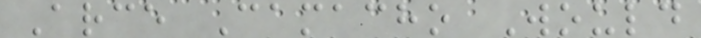Arce Camacho Would
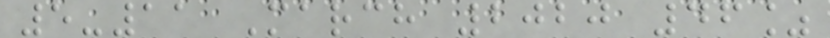5-11 March 2020 46%
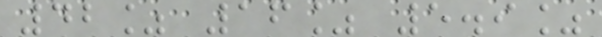42% 16% 5.9%
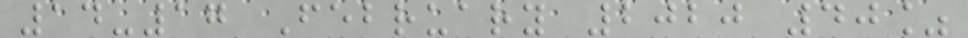14-17 February 2020 40%
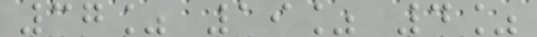37% 19% 4%
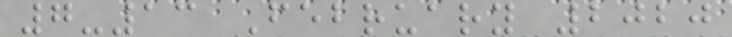7-13 February 2020
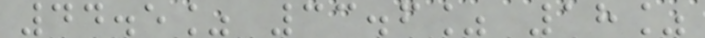44.5% 33.6% 18%
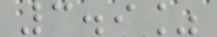3.9%
